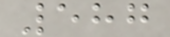587
